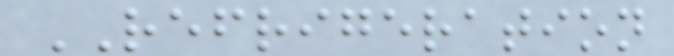REFRIGERATION
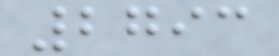2793
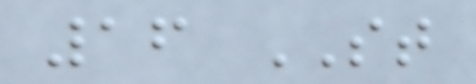16 ST
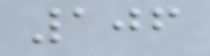106
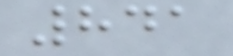841
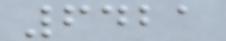6421
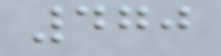470
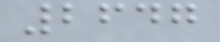2647
